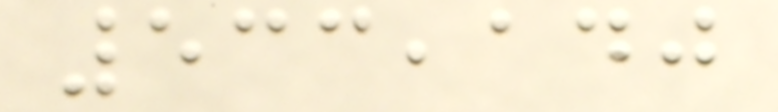533,140
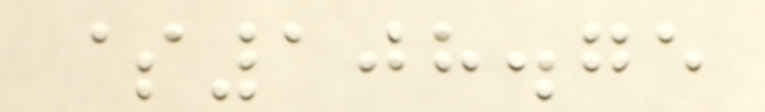$108.75
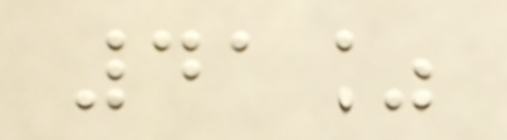41%
